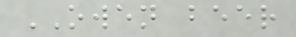OWEN beer
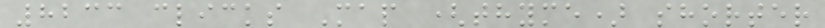8233 clicks Map (thyme) shorter
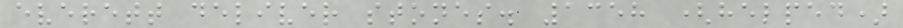everett deliver stones. 1358 (helped)
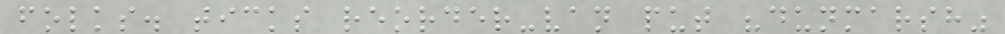folks. ticks reorder-van put "dunmarsh"
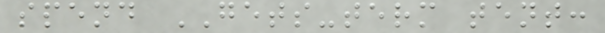spend GETS-term tent:
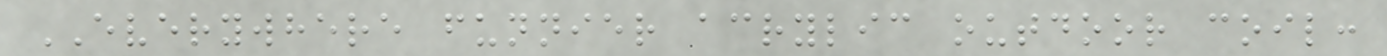EVERYWHERE funnier acrylic outdoor coil:
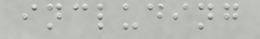including
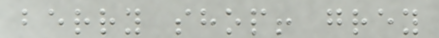berry shop! grey
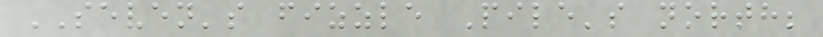SEVEN's fizzle Pile's north;
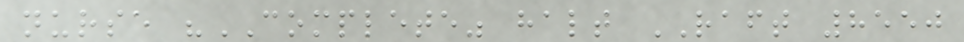nurse "COMPLETE" halt RAFT 8550
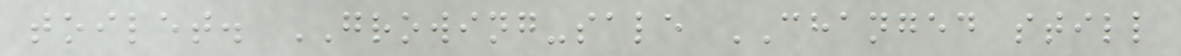toilet. GROWING-sale CHANGED still
